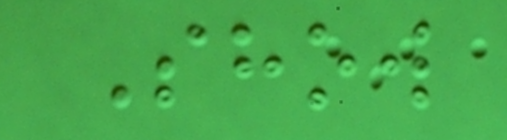Show
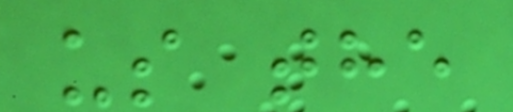us the
